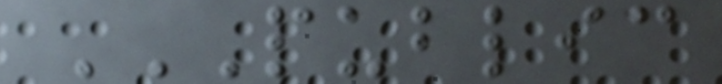PUBLIC
